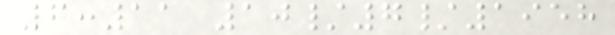6:11 10/7/1958
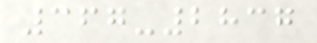367-2837
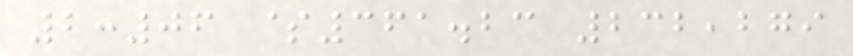2:06 $361.23 232,279
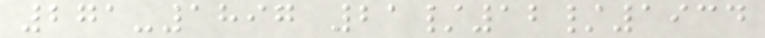271-1897 21/12/1934
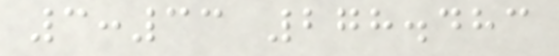3:33 278.483
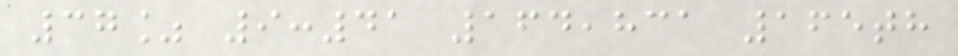37% 9:41 164,831 165th
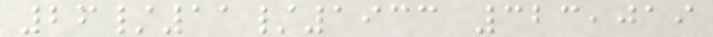26/11/1933 323,019
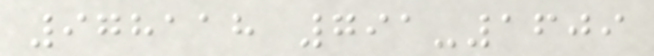978118 791-1609
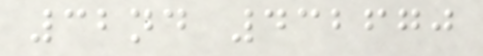32nd 432670
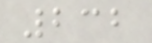232
